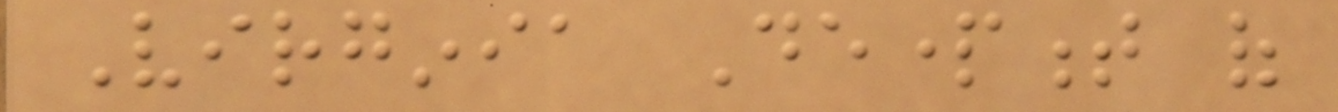Virginia Department of
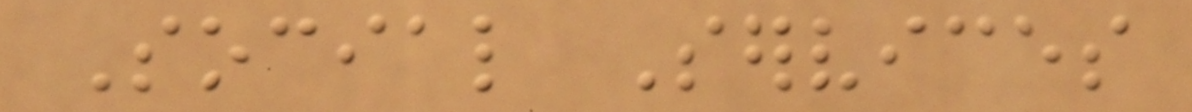Social Services
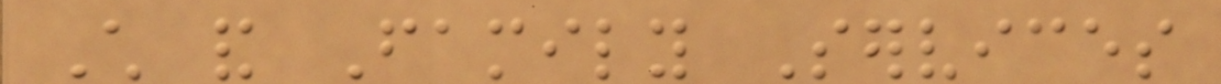Child and Family Services
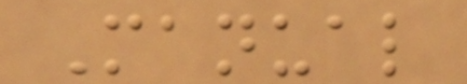Manual
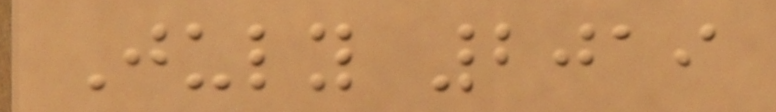July 2019
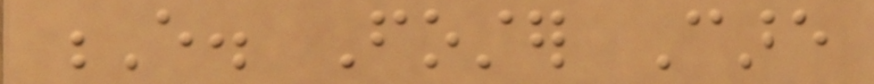E. Foster Care
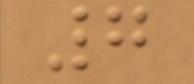7
